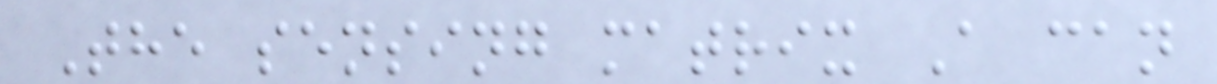The sensing matrix A can
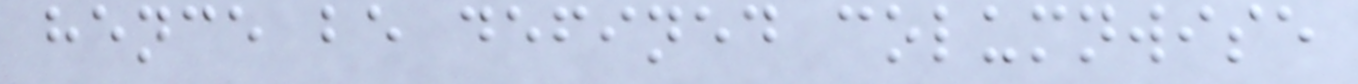hence be defined columnwise
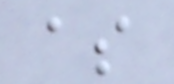as
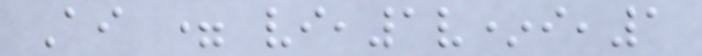Ai = vi,1v*i,1
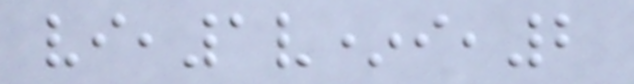vi,1v*i,2
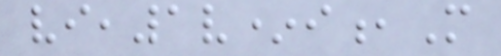vi,1v*i,M
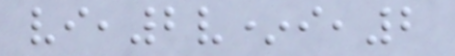vi,2v*i,2
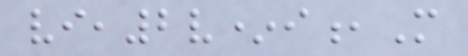vi,2v*i,M
